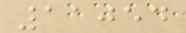11054
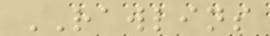RAWLINS
